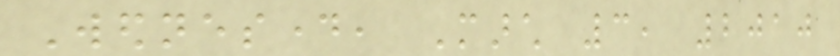Wednesday, March 3, 2010
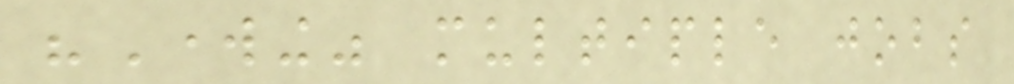"Working" multiple jobs
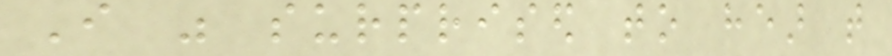I was surprised to hear that
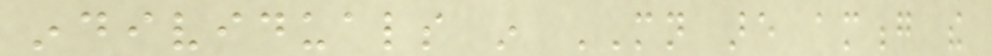individuals in MN are among the
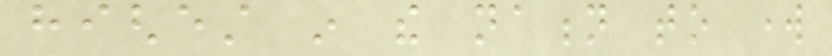highest in the nation to work
